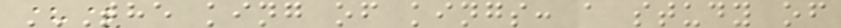THE KING OF KINGS: A STUDY OF
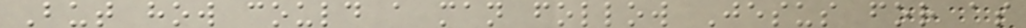But how could a man follow Jesus for as
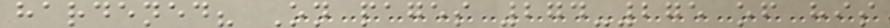hardened? On pages 274-275 of his
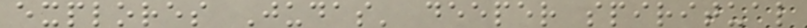explores Judas' deeper spiritual
